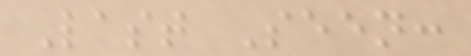Last Seen:
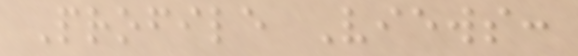Profile Views:
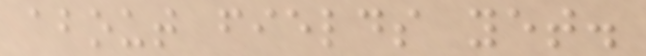about fields yet.
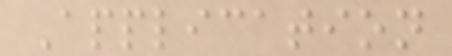Application
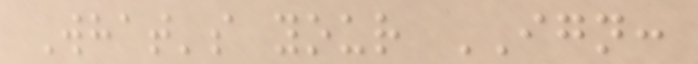What's your IGN:
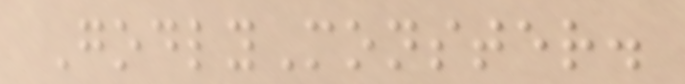GodlyMonster.
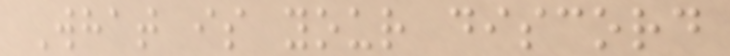What is your discord
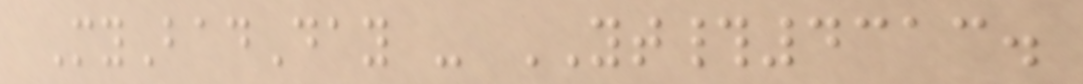MyBadDay - YT#4313.
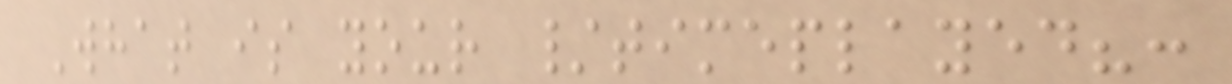What is your /timeplayed?:
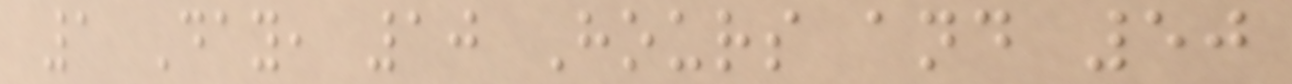1 Day, 10 Hours and 50
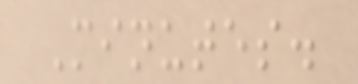Minutes.
